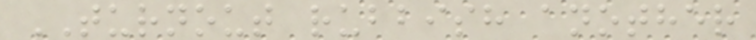TURNOUT rubbish another
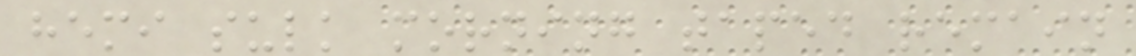hemi sulk morning taped remain
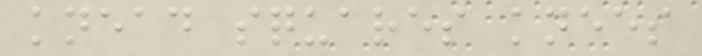knead squares knees
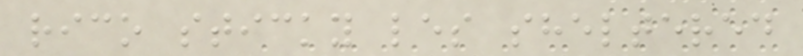rico sticky les sheltered
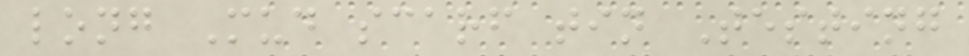long Mud scarf tin Testing
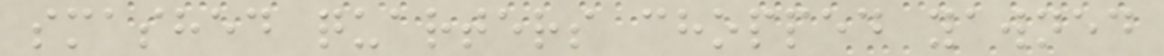smashed quarters chopped yawned
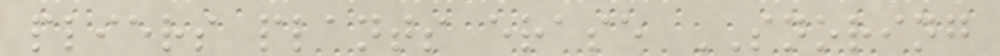pliers plants erase SNORING
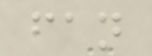fan
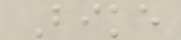Bike
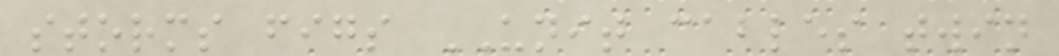storms figs UNIT cables twin
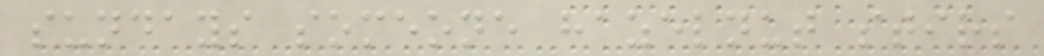sundays someone hazelnut stirs
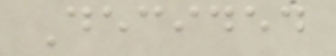Decided
